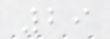29
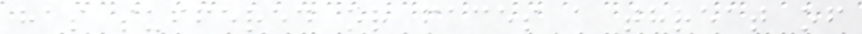has suffered or faces a threat of
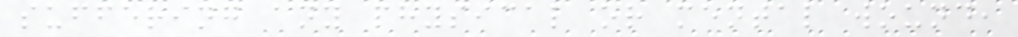suffering any physical or mental wound,
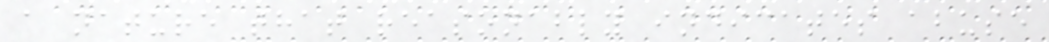a nature that reasonably indicates abuse
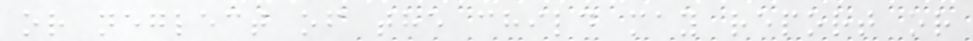or neglect of the child may report or
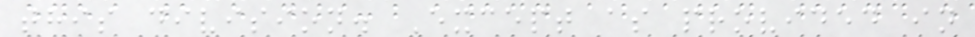this division. Except as provided in
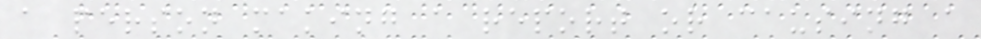a person making a report or causing a
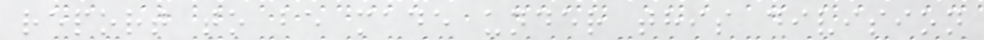report to be made under this division
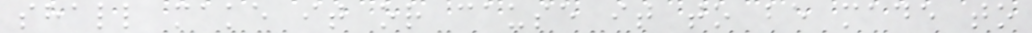shall make it or cause it to be made to
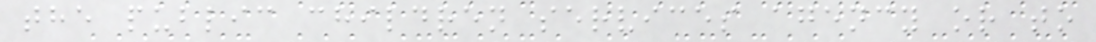the public children services agency or to
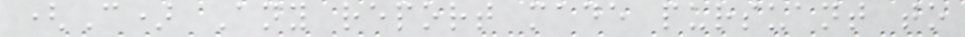(C) Any report made pursuant to
